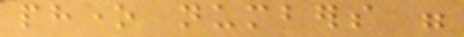phone numbers were
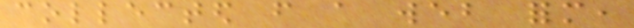collected from a web form,
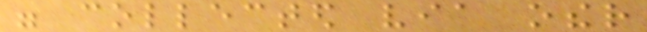were collected via other
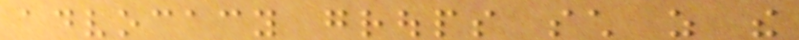advocacy groups such as the
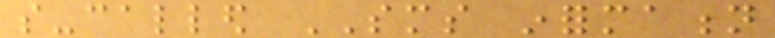so-called SMS information
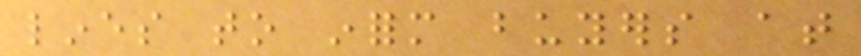lines to inform buyers at
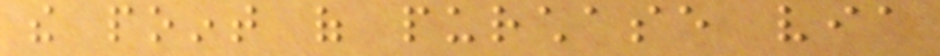the point of purchase via
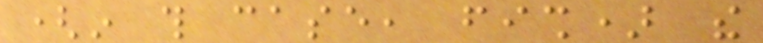(in this case, fish) the
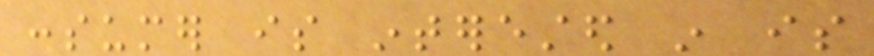consumer is interested in is
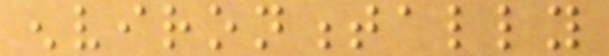environmentally
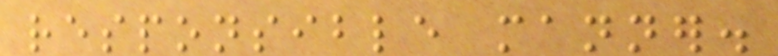responsible manner.
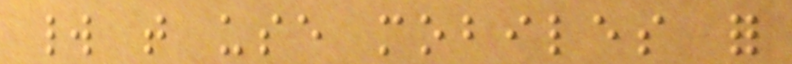world that use mobiles for
